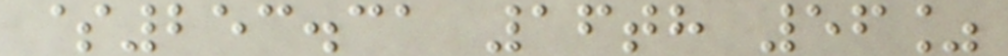$253.31 16th 56%
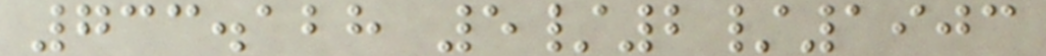733.128 5/2/1903
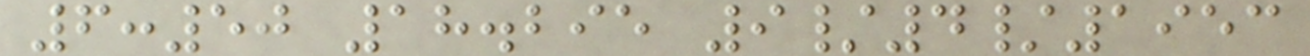6:50 18.295 9/4/1953
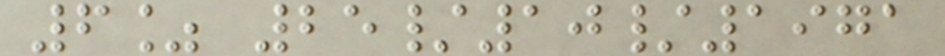6% 25/10/1971
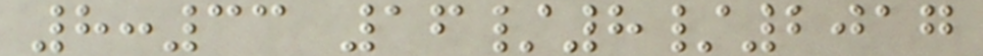8:33 16/8/2017
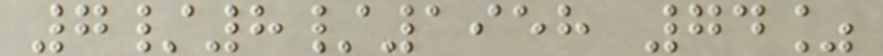7/8/1958 74%
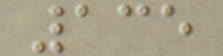135
